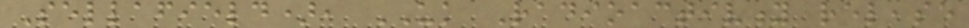Sellafield), UK Radioactivity release
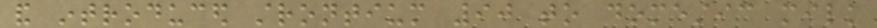and introduced strontium 90 to domestic milk
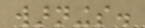warnings.
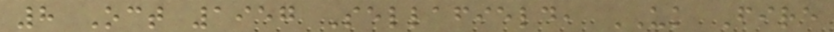8 Oct 1957 Sellafield, UK Fire
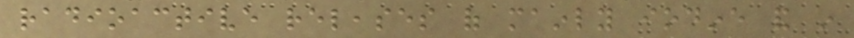radioactive releases of mainly iodine and in
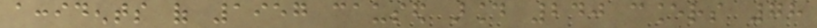accidents of 1957 caused around 240 cancers 78
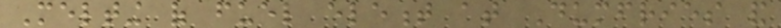Melting of fuel element at Dumfries and
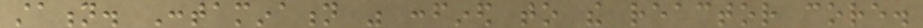station. Contamination was confined to the reactor core.
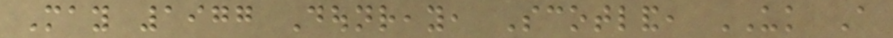May 1977 Dounreay, Scotland, UK A
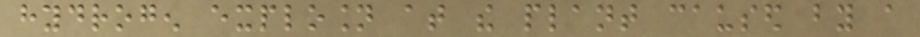hydrogen explosion at the plant caused by a
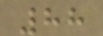88
